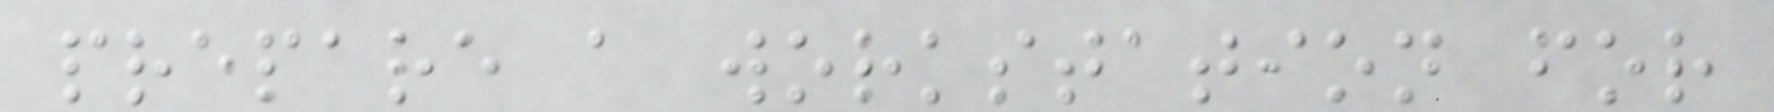prepare a workstation for
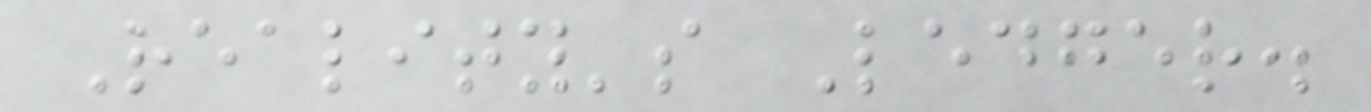Reality's Ledger.
